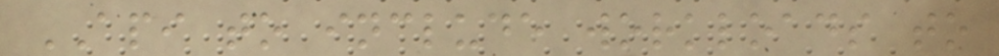API to include workloads to
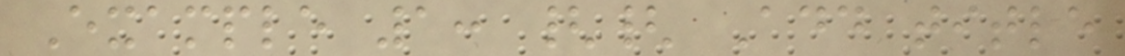Example 1: {{ Add title
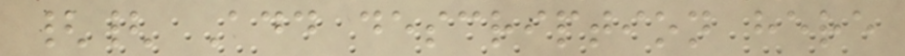{{ Add description here
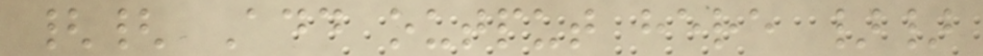{{ Add output here }}
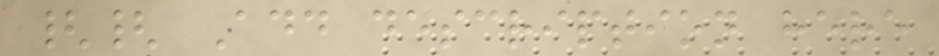{{ Add description here
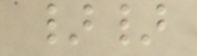}}
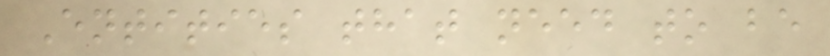Entities that need to be
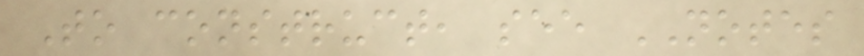To construct, see NOTES
